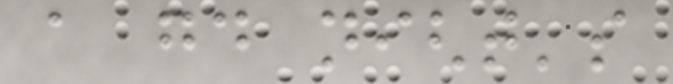a good night's
